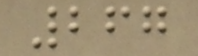267
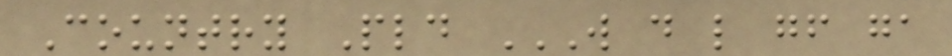Country Pld W D L GF GA
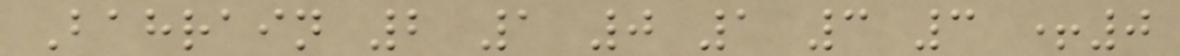Bahrain 2 1 0 1 3 3 +0
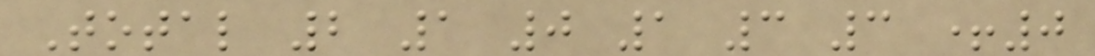Total 2 1 0 1 3 3 +0
